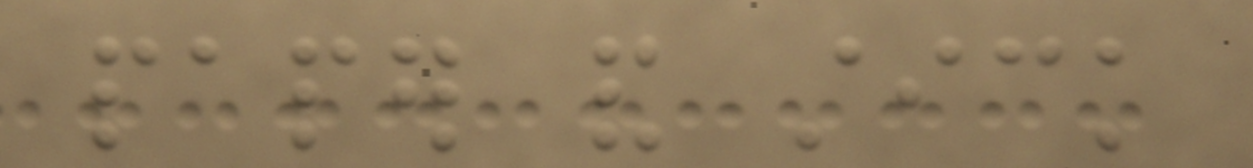paper and stick
